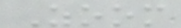Zoom
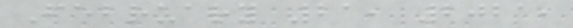February 21, 2021,
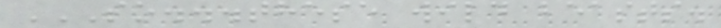SO...THESE WILD BEASTS.
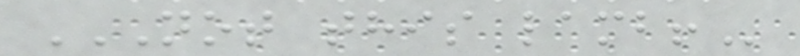NOT THIS LAMB!
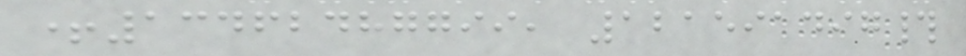+13462487799, 121591497#
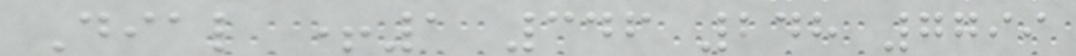Dial +1 346 248 7799
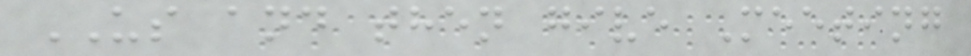US and then give Meeting
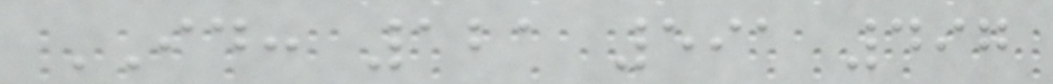ID: 121 591 497
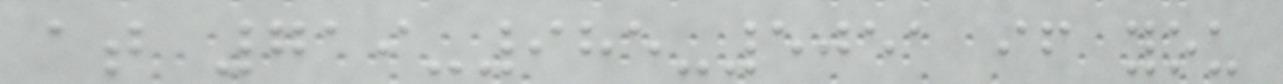at 719-985-5051 if you
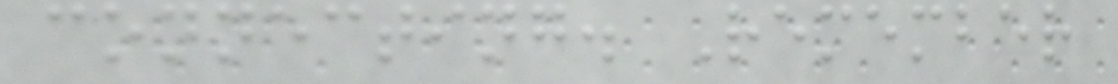connecting. Remember
